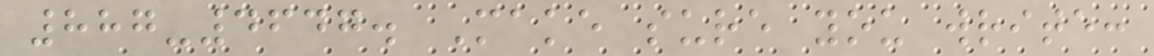887-4647. Make sure you write:
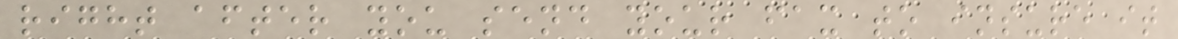right after you send your fax to insure it
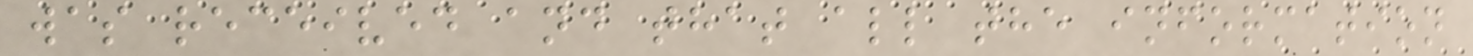was received and that all the information
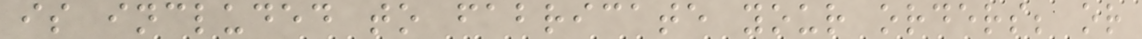is included to fabricate your orders; or
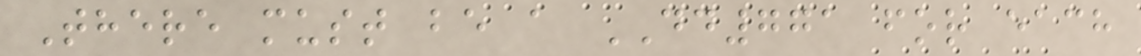There must be a DD771 for each
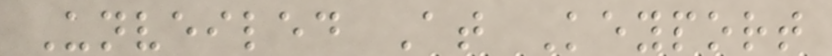Unveiled At Keyport
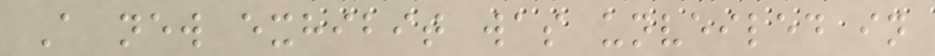A new exhibit was unveiled in
